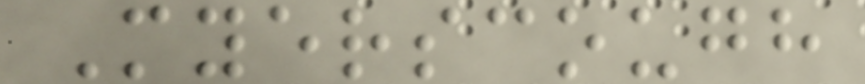Myerscough
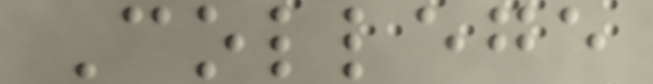College
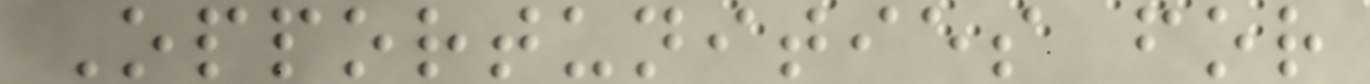Opportunities for
